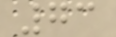73
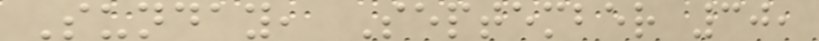Sunday, September 30,
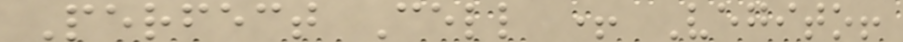Perfect Cell + Vegito!
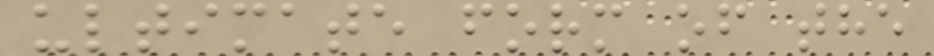ultimate form of the
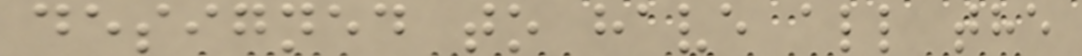designed to have all the
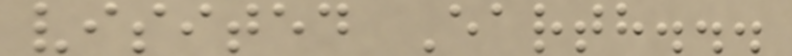visited Earth...
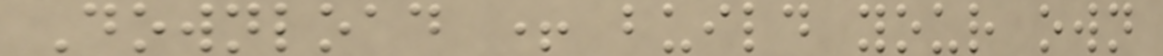Download + build your own
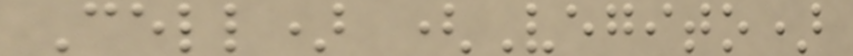Cell) (Vegito)
